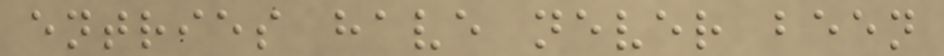entries have never been
